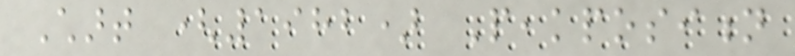Chart (1982) Peakposition
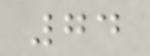74
